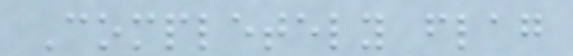Completely flag
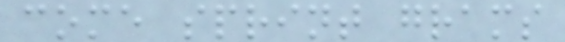come sprint grams
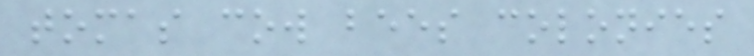tomas cow bees colonies
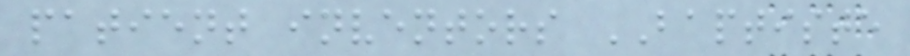patient inventors BAPTISTE
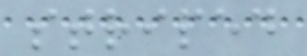striped
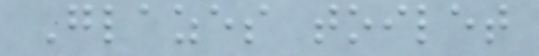Glazes toilet
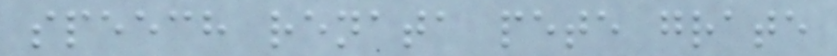speech renata pete grate
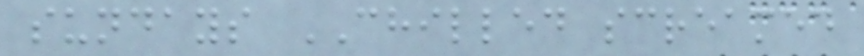sundays CHILLED screamed
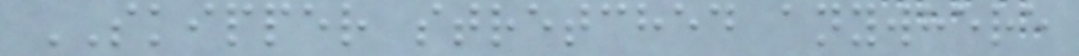SKIPPER stretched anywhere
